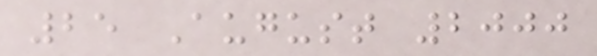25 August 2000
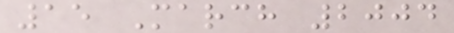15 March 2004
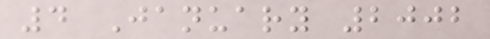4 January 2002
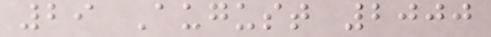29 August 2000
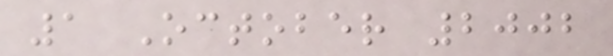1 October 2002
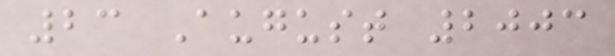23 August 2003
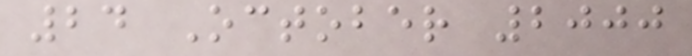24 October 2000
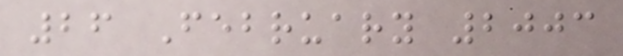26 February 2003
